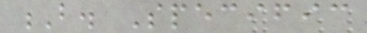B. Specific
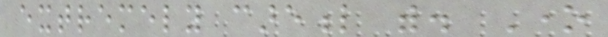extremely careful with. One
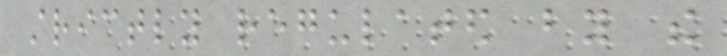strictly regulated by the
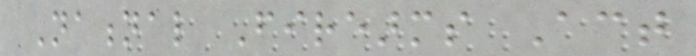National Firearms Act
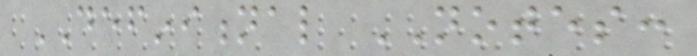DEFINITIONAL NOTES:
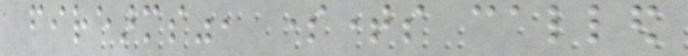firearms", sometimes called
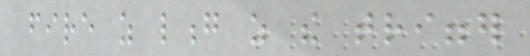fire as long as the trigger
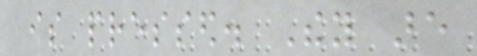is pressed. They are
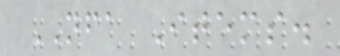NFA Items.
